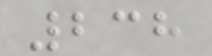238
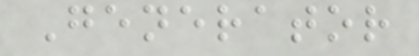Generator
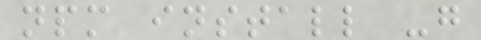npm install -g
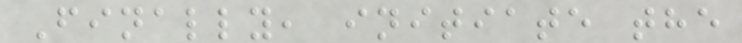Finally, initiate the
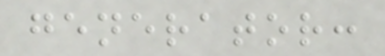generator:
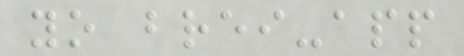yo brei-app
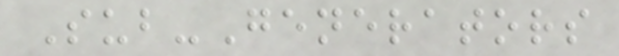Sub-Generators
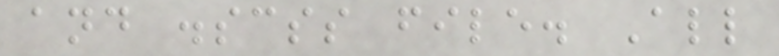and .scss file. All
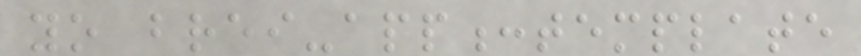yo brei-app:template
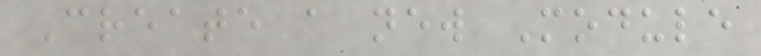Create a new Module
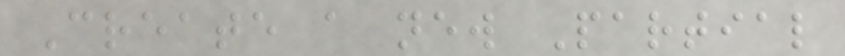Create a new Partial
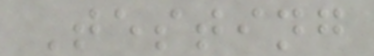Testing
